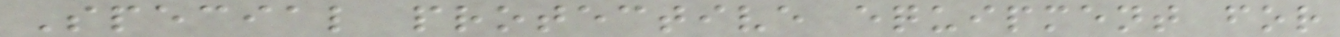Special protective equipment for
